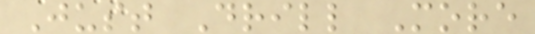Just Drill More
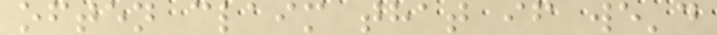often claim that if we'd
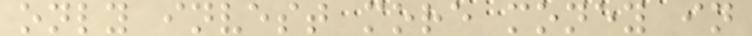only invest more money in
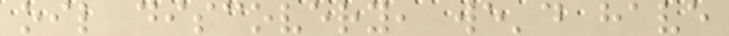oil discovery, we'd have
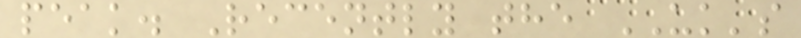peak. Recently the UK's
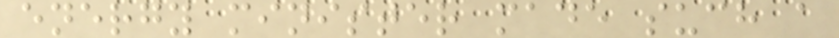energy minister made such a
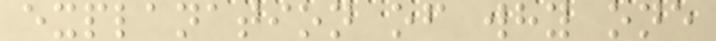explanation of why one
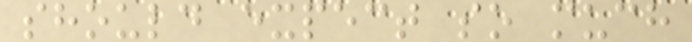should expect so much
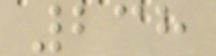238
